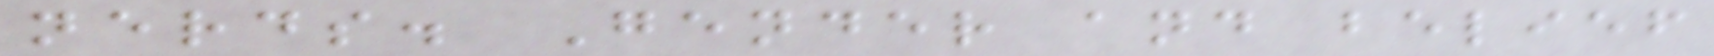nerds. Gender and belief
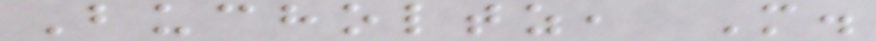Bucholtz, M.
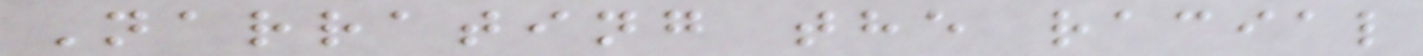Narrating the racial
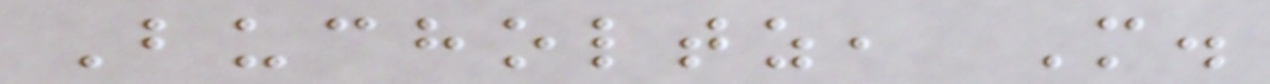Bucholtz, M.
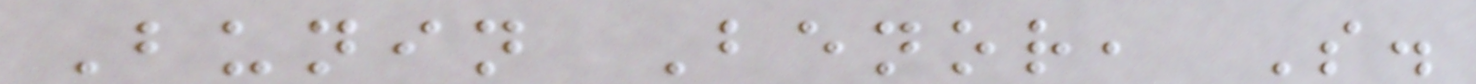Bunin Benor, S.
